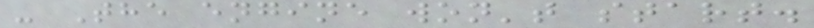- The engine won't start.
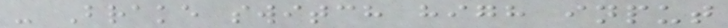- Brake switch high input
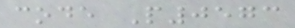code P0573
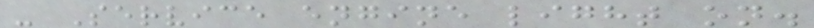- Service engine light on.
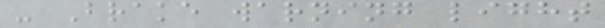- Brake warning light
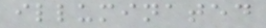illuminated
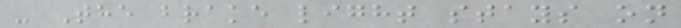- The brake light stays on
